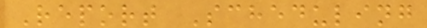Report Scheduling
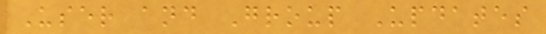User and Group Updates
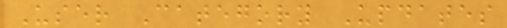User Category Updates
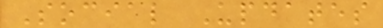Social Updates
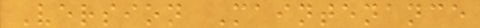Version Maintenance
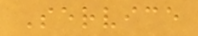Service
